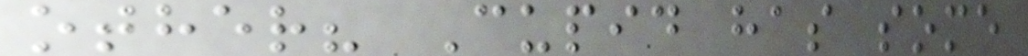other? Cupid has some
